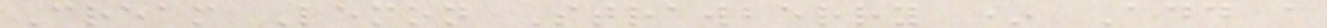Cream Lemon Strawberry * Add a
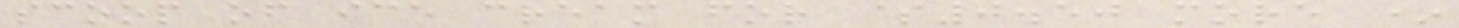scoop of ice cream for $0.50 more *
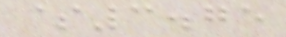$3.75
